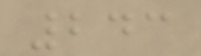243
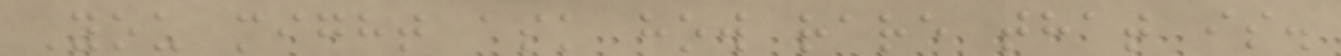You might ask how rare that is.
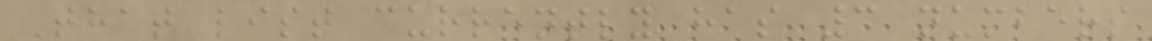That list currently has 3 numbers
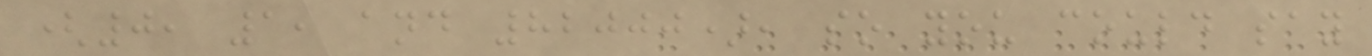(0, 1, and 82000), so you could say
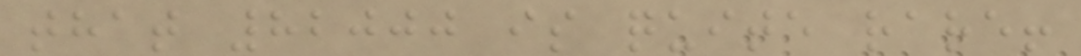that 82000 is quite rare!
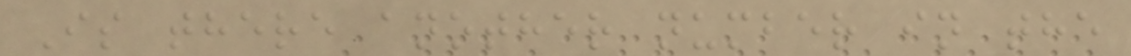Is there another number in the
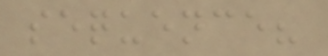sequence?
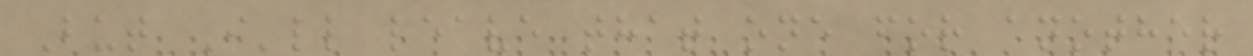But I'll leave that one for another
